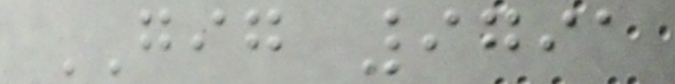GIG 9791
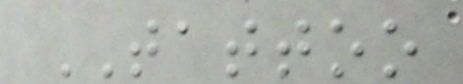TATTOO
